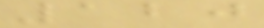120
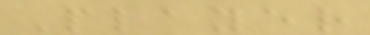Player
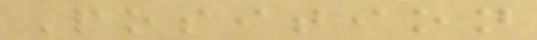Position
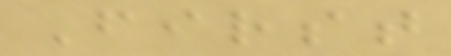First
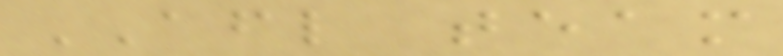AFL team
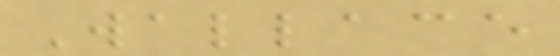Wallace
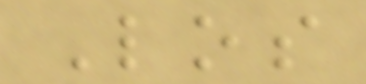Los
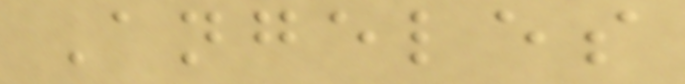Angeles
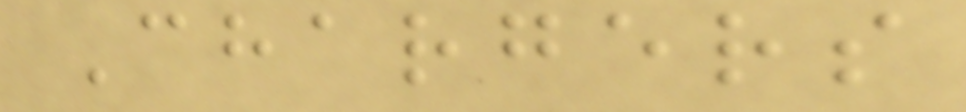Chargers
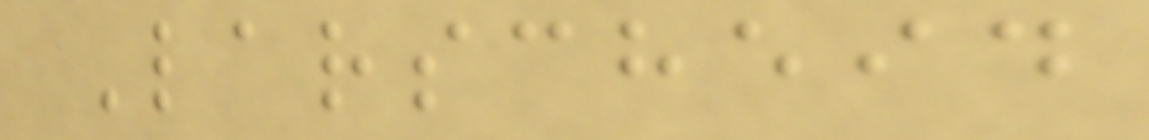Larscheid
